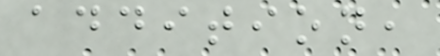addition,
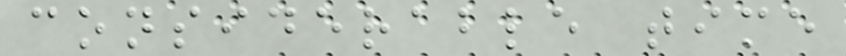considerable time
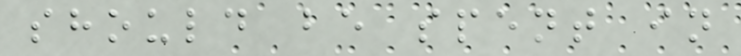should be spent in
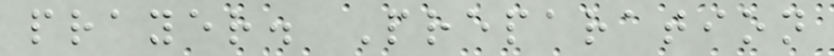prayer. Preparation
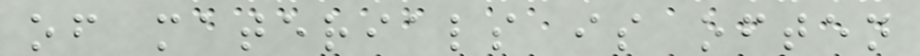of materials is often
